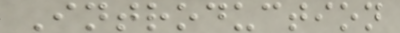Introduction
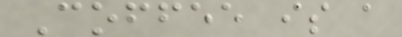Coffee is a
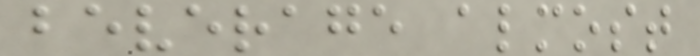beverage almost
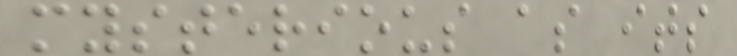mysterious as its
